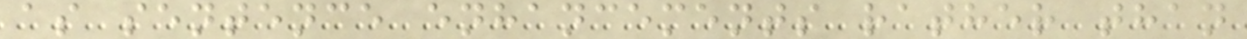as sentence enhancements rather than
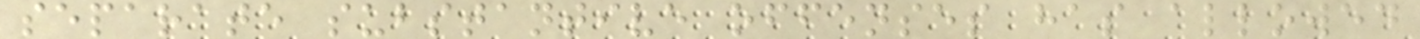separate substantive offenses has allowed
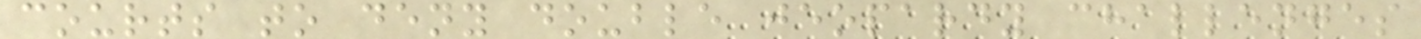courts to deny double jeopardy challenges
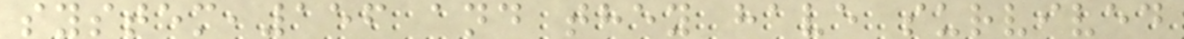system,156 and they have survived
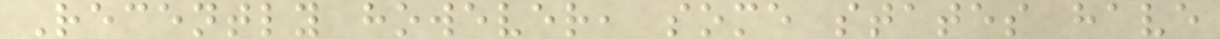Recently however, some states have
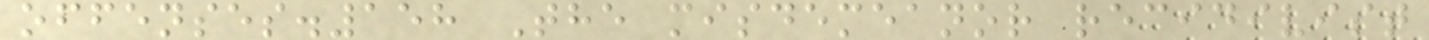offenses.158 The misdemeanor recidivist
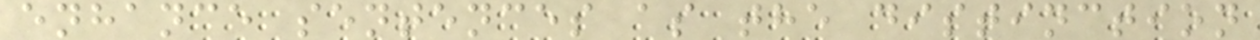enhance sentences as the distinction
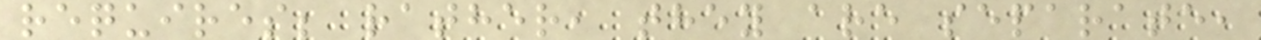requires; rather, they are separate,
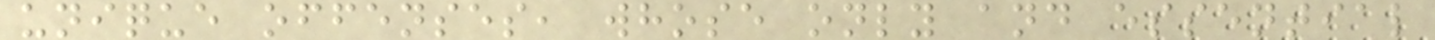unique offenses, whose only and essential
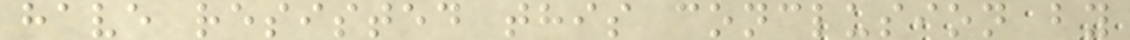have resisted this conclusion by
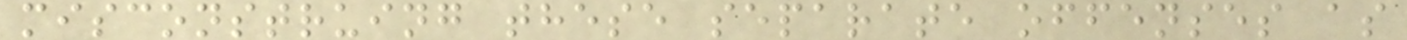misconstruing these separate offenses as
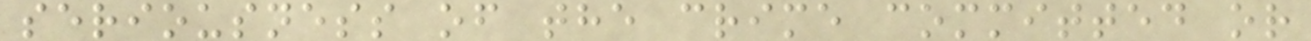seriousness of the crime committed or
